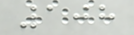108
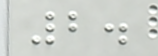2.
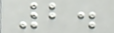2.
